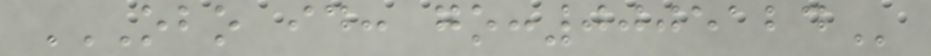OBO ID: GO:0005124
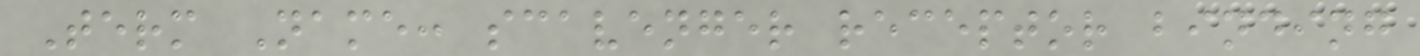Term Name: scavenger receptor binding
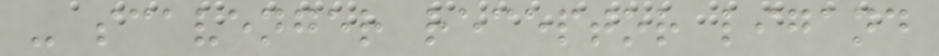- scavenger receptor ligand
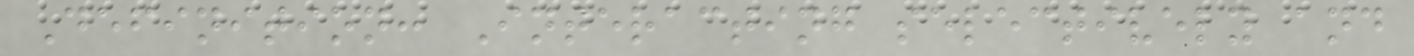Definition: Interacting selectively and
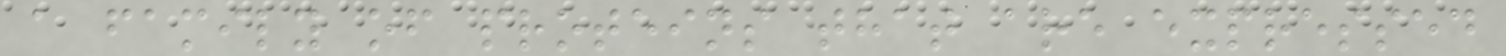a family of proteins that are expressed
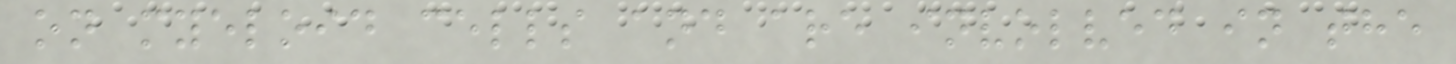on myeloid cells and are involved in the
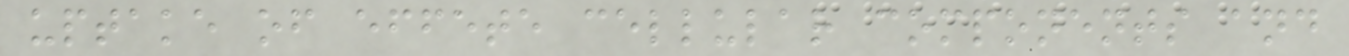uptake of effete cellular components and
